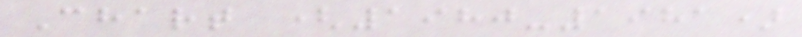Chart (1980-1981)
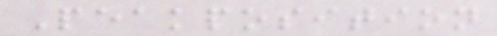Peakposition
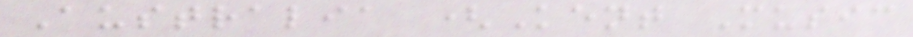Australia (Kent Music
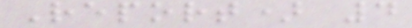Report) 4
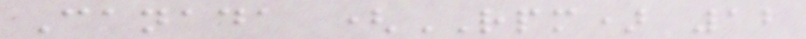Canada (RPM) 12
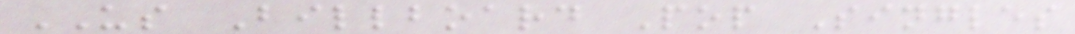US Billboard Pop Singles
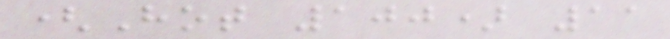(Hot 100) 11
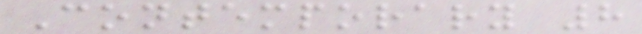Contemporary 8
